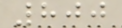800
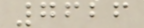7626
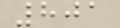801
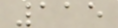115
